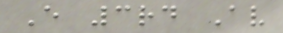E 3rd Av
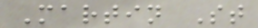Martin St
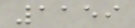1159
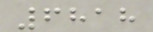6818
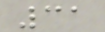31
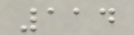114
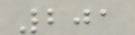201
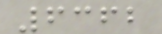6362
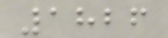1826
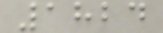1824
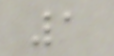1
